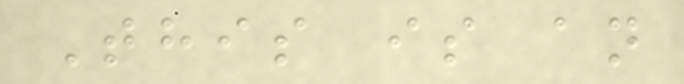This is an
